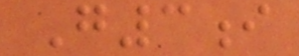G3i
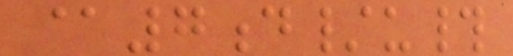@7d/u#
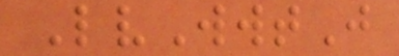LvWwtJ
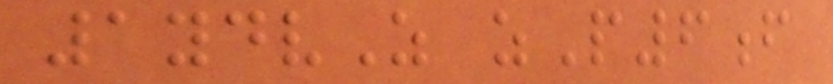1ydvZ zP6f
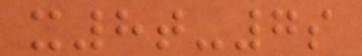x8t-7s
